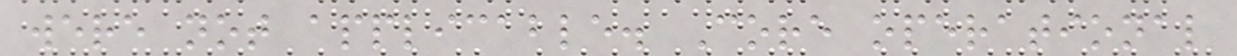were not applicable. Core operational
